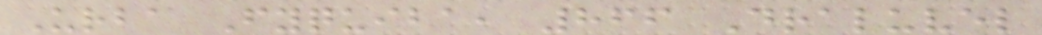Urba Fyquiba, 866 Draluvel
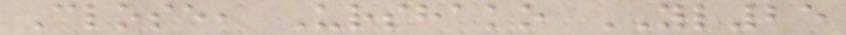Close, Urshako YL25
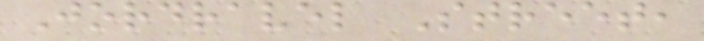Jordravel Street,
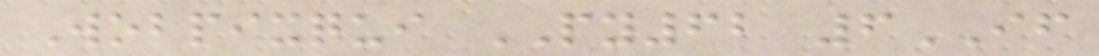Wobpixqui PY62 6IF
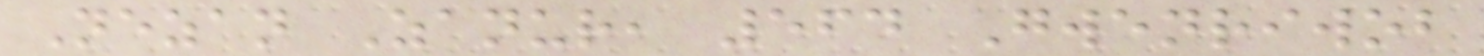Nezan Zanur, 564 Gwenriwob
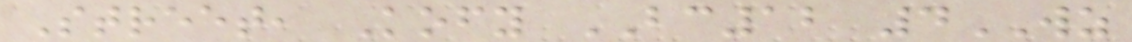Street, Kofy BC12 4WZ
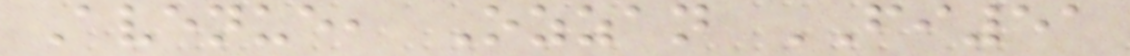Avenue, Ozzan FI51
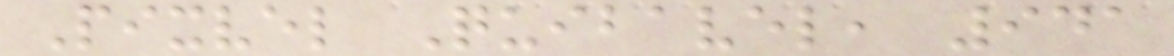Pixvel Quibavel, 941
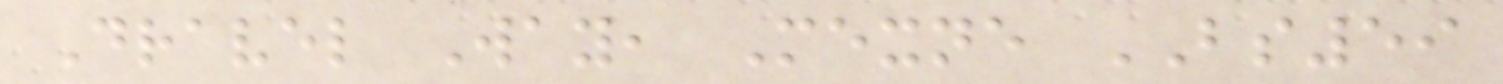Dravel Way, Mexne BS59
